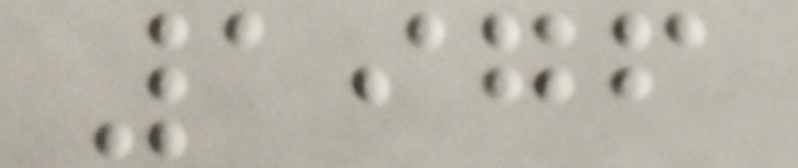1976
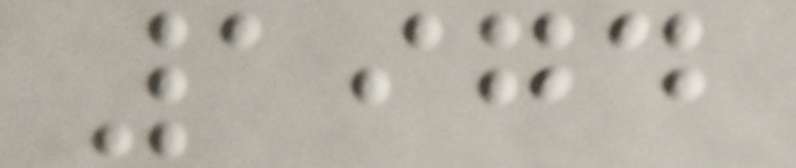1974
